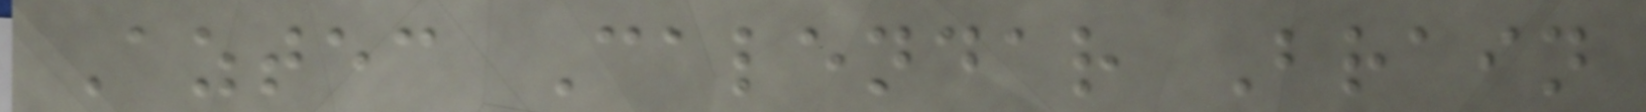Aztec Calendar Brain
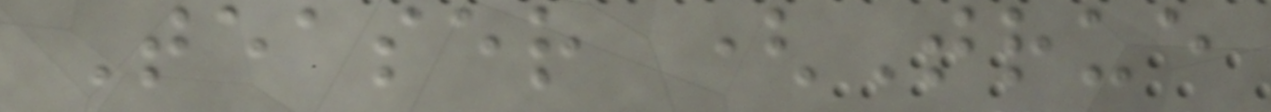Teaser (True
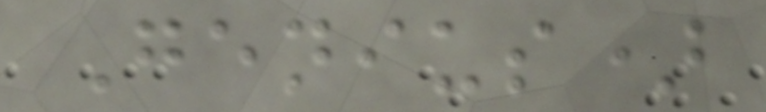Genius)
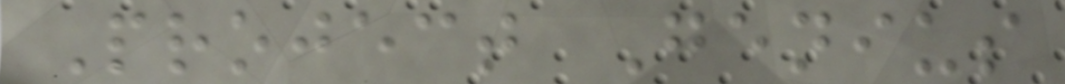Project Genius
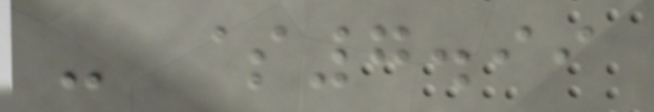- $7.99
